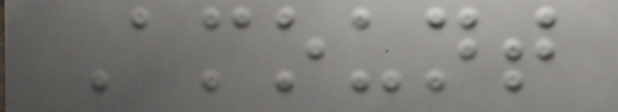Amount
